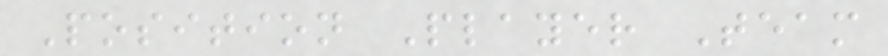Position Player Team
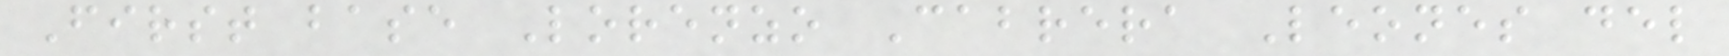First base Lorenzo Cabrera Leones del
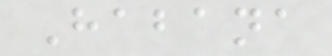Habana
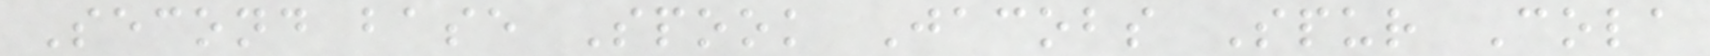Second base Spook Jacobs Spur Cola
